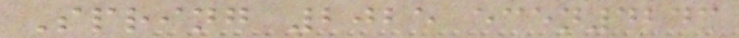Spring 2025 ecen4243
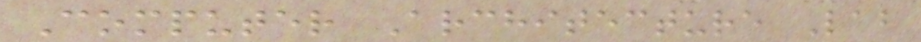Computer Architecture Lab
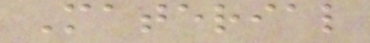Material
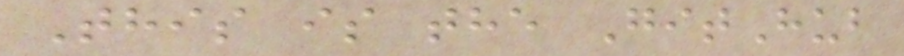This is the GitHub
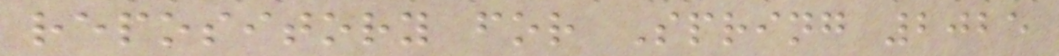repository for Spring 2025
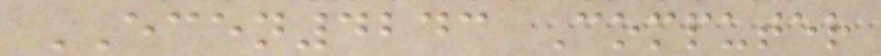ECEN4243 Computer
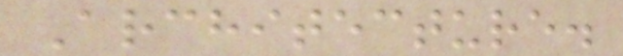Architecture.
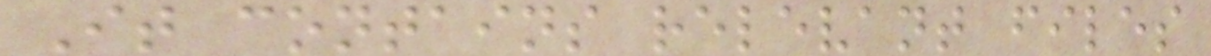It contains relevant files
